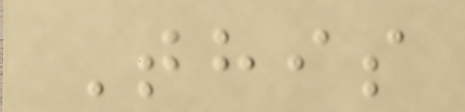This
